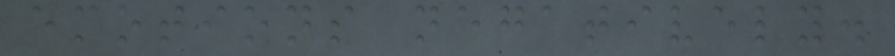emotions negatively.
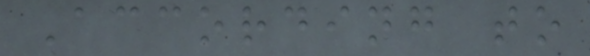According to
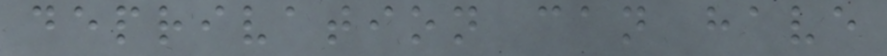deprivation can have
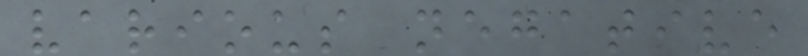various negative
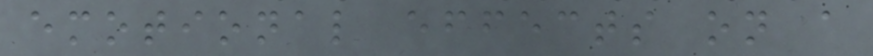emotional effects on a
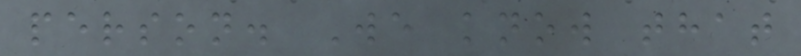person. We know that
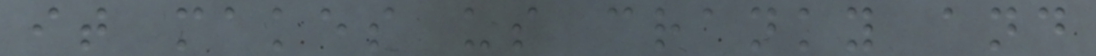it makes us cranky and
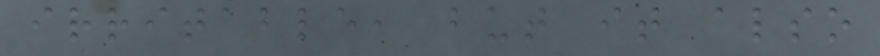irritable, but it also
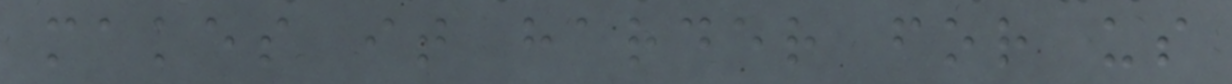makes it harder for us
